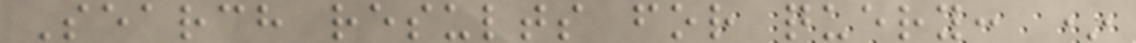Search results for query: *
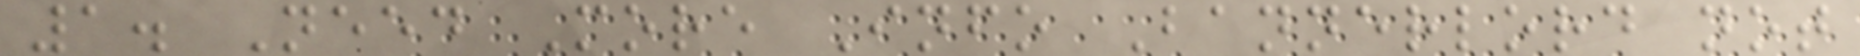1. Need More Info Bannerlord not
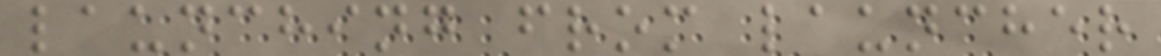launching from launcher
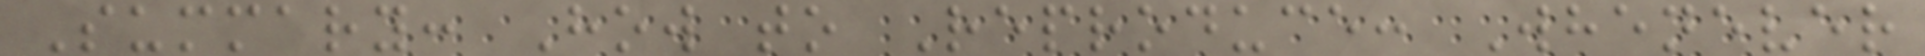Summary: How to Reproduce: Whenever
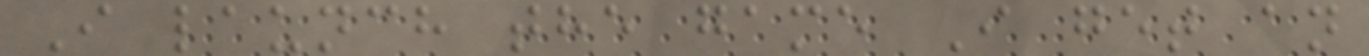I launch the game I get an
